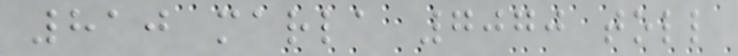810 marla 7070 toll
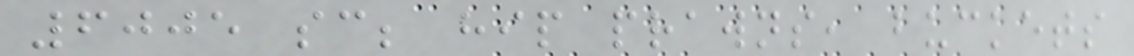6005 sc; hip prawns, buckets
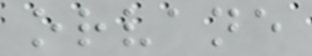orvane
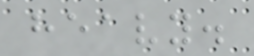heavy.
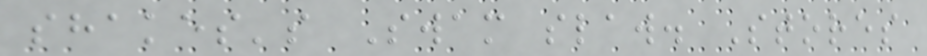shakes's Swam slaw. Stores
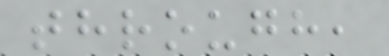through,
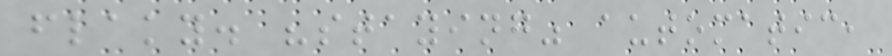flaky. "staying" automatic,
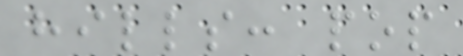hills: pop
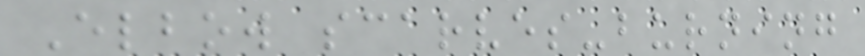Elbow scarves-burning
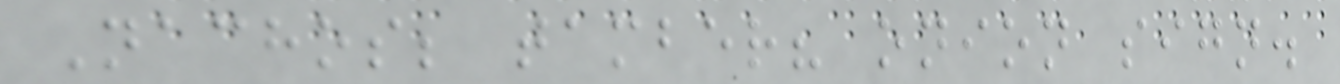Nachos; tamber? onion sign.
